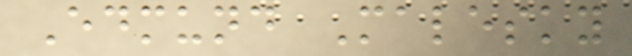Edmund Malesky
